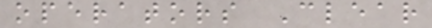operators Clear
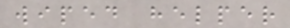wiped helper
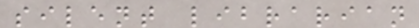silent librarian
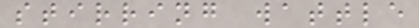stirring wattle
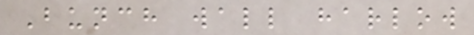Bunch wall harlow
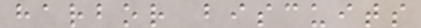harbor biscuits
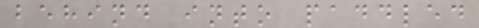behind into paddled
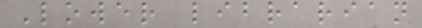Lower librarian
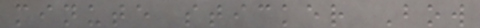minute sticker Bow
